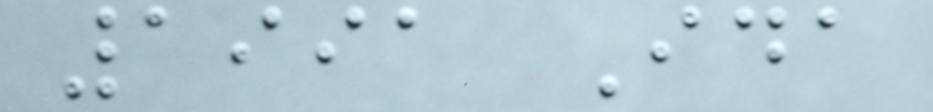1991 Ida
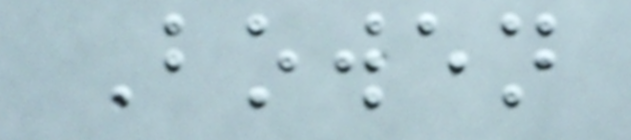Bowen
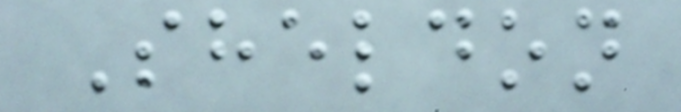Sheldon
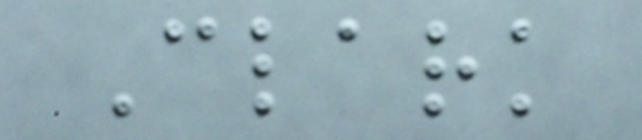Clark
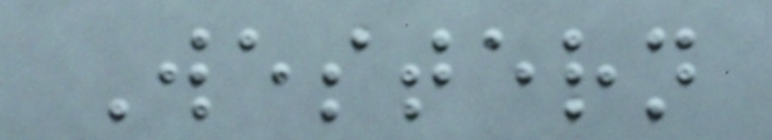Western
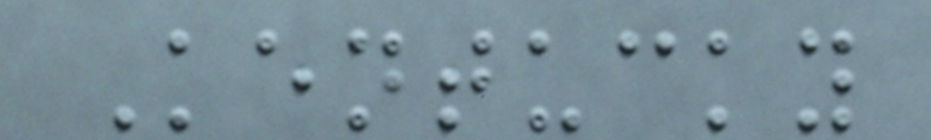Kentucky
